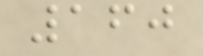160
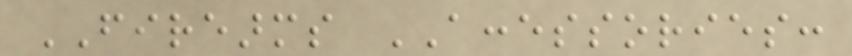FIREARMS ACCESSORIES:
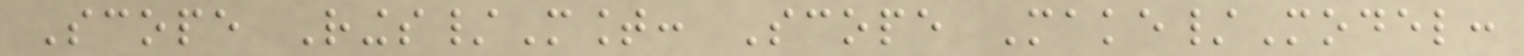Scope Rings/Mount: Scope Make/Model:
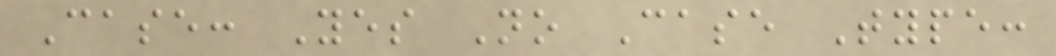Case: Yes No Case Type:
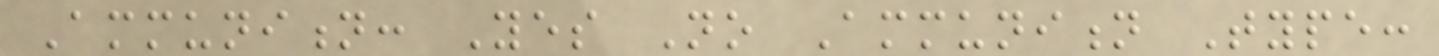Ammunition: Yes No Ammunition Type:
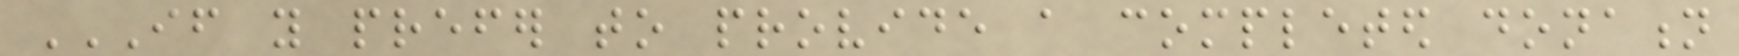IF YOU PREFER TO PROVIDE A COMPLETED DONATION
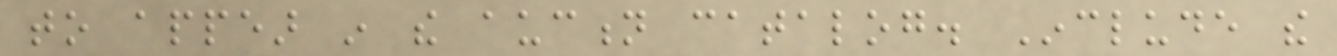to appear in the auction catalog. Include the
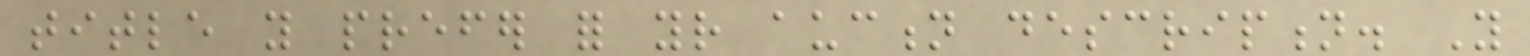title you prefer for your auction description. You
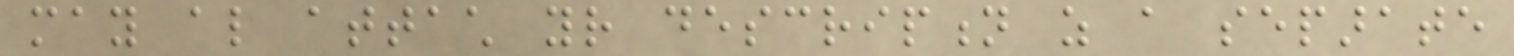may also attach your description as a separate
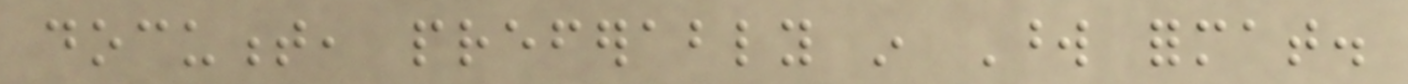document, preferably in Word format.
